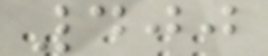400
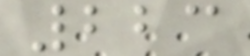223
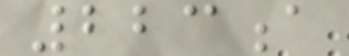223a
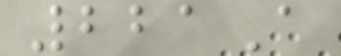221A
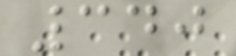340
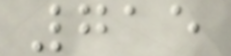715
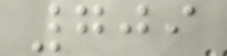709
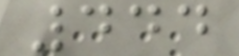444
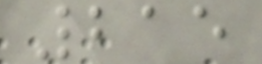215
